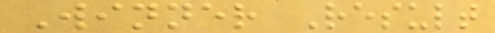Winner Result
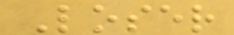Loser
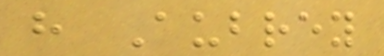h Aubrey
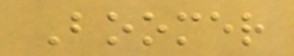Boomer
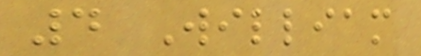4 William
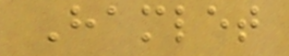Hamlet
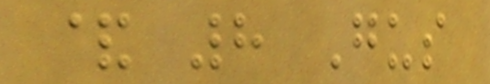& 8 Gus
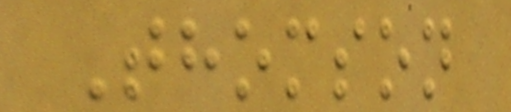Thomson
